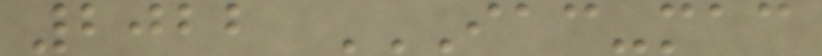2022 IAC-MAC
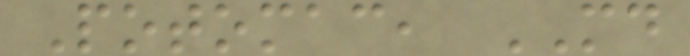Potomac, MD
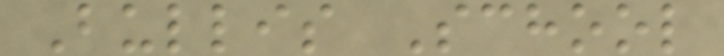Bullis School
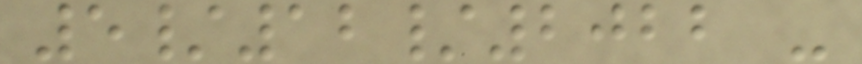5/12/2022 -
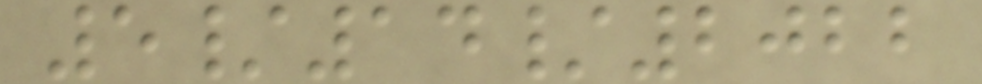5/14/2022
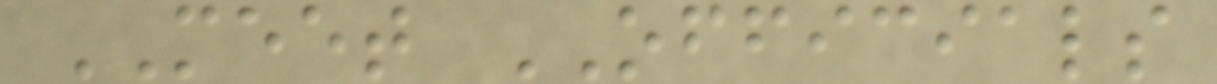MEET OFFICIALS
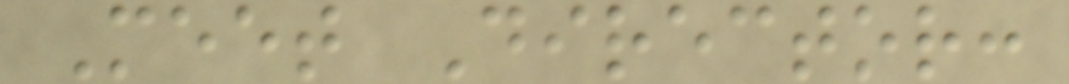Meet Director:
